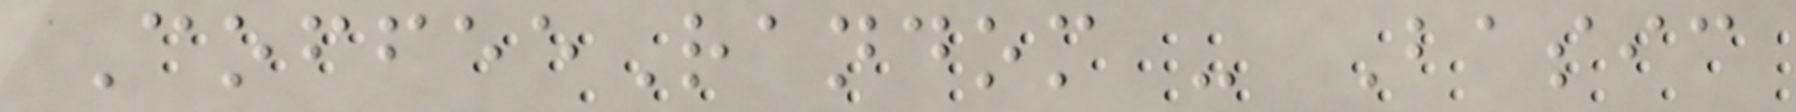CoffeeRandom - Basic
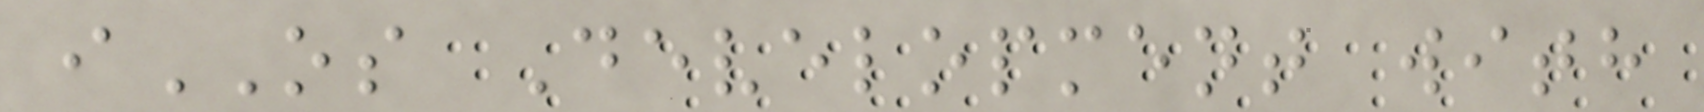iOS Development with
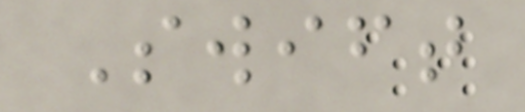Swift
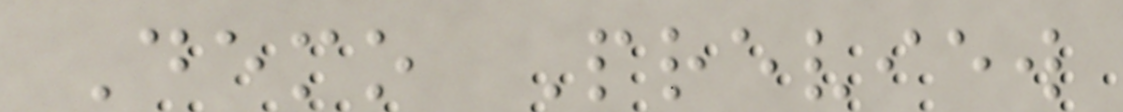Demo Preview
